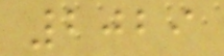2029
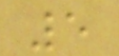5
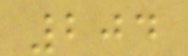204
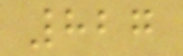827
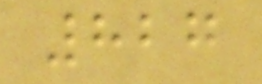827
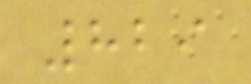829
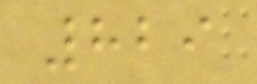829
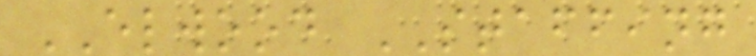ELWOOD STAFFING
